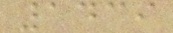1439
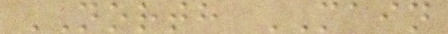NORTH MAIN
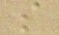s
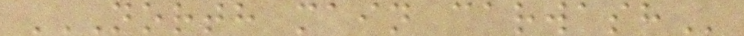NORTH MAIN CARWASH
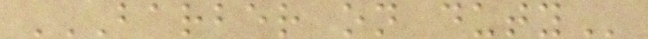BARBER ON DUTY
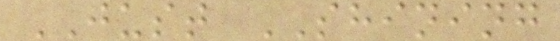JUST SHINING
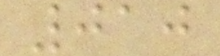010
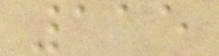115
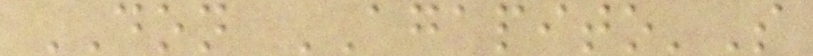DON AGAPITO'S
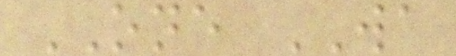ONE WA
